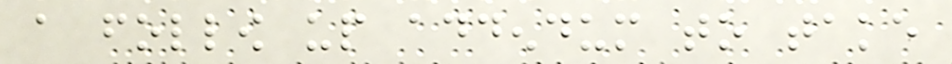a follow up addendum to take
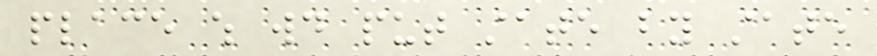place which would put state by state
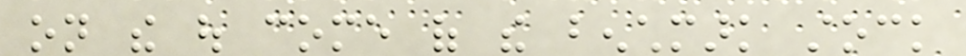on the out come of the benchmark stock
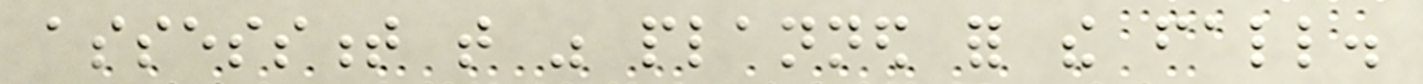assessment that was planned for the fall.
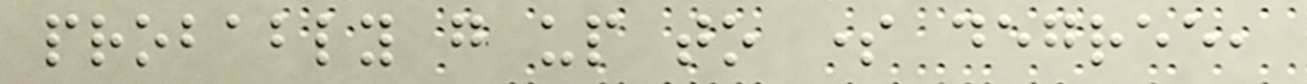probably go up to some degree,
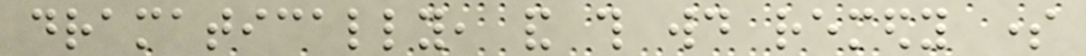dramatically, and this would remedy some
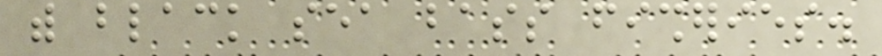with black sea bass fisheries.
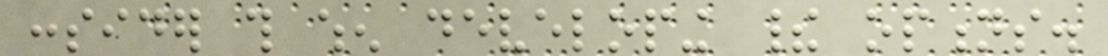consider this when developing their options.
